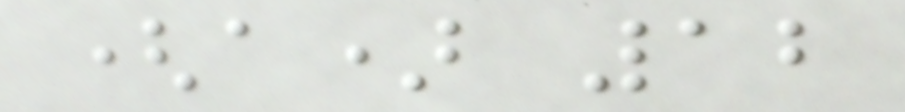(a) 12
